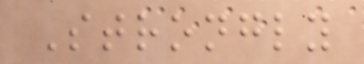Strongly
